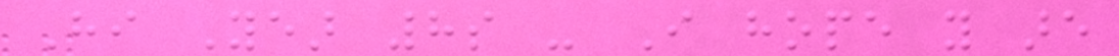Hi Year 8s - I hope you are
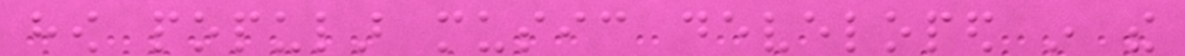how popular music developed in the
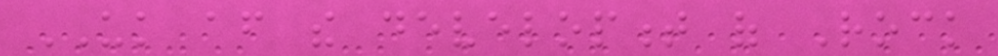UK after the development of Rock
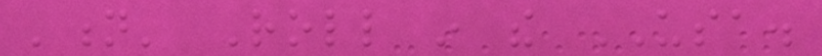'n' Roll in the USA.
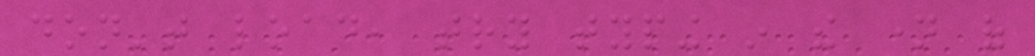don't load, try typing in the name of
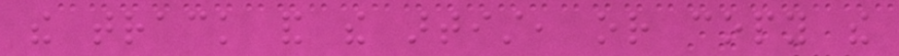the track and the artist, or copy the
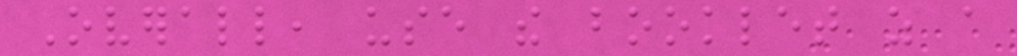Overall, use the booklet as a
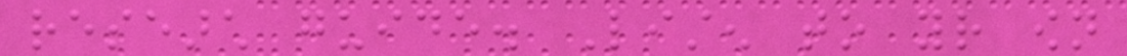research guide. Listen to your own
